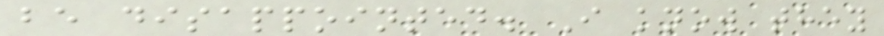be disappointed. I know they
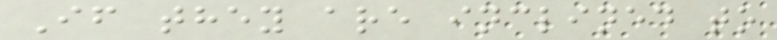If they are inclined to
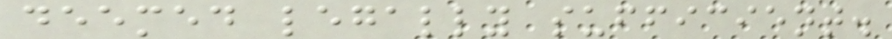deemed legally sufficient.
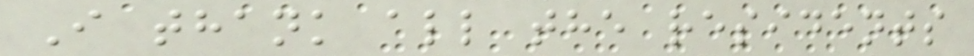I thank all the residents
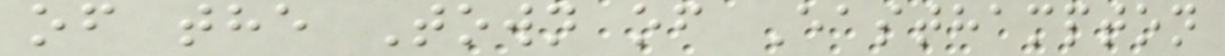of the Town of Easthampton
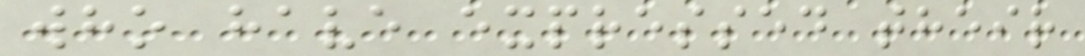who have expressed their
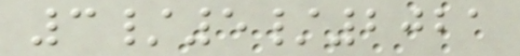3/5/2021
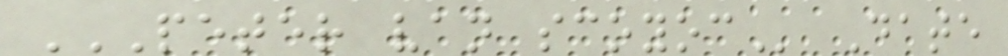PETER VAN SCOYOC Date
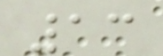13
